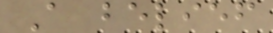A belief
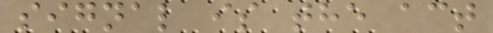signal is the act
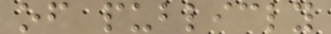of publicly
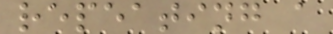repeating a
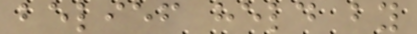belief held by
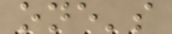one's
